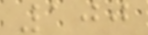100
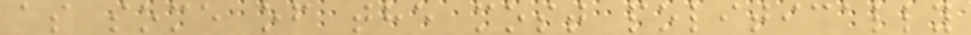as some of the most politically
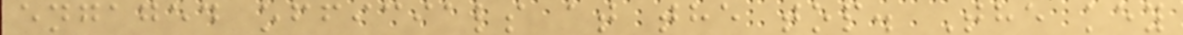engaged officials at the top. The key
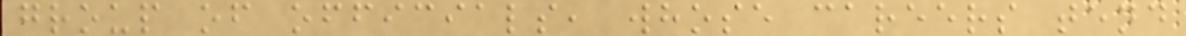group of officials, whose careers tend
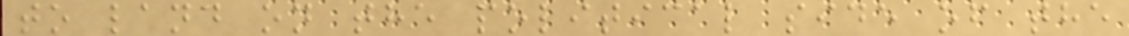to land on the political side of the
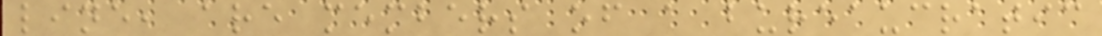line, are members of a bureaucratic
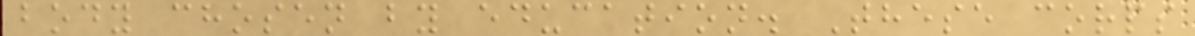body chosen by education. These corps
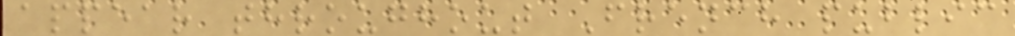appear throughout French public
